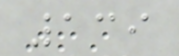139
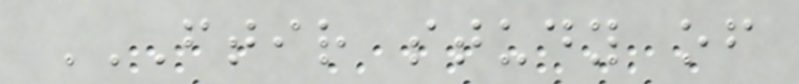FTIR STUDY OF
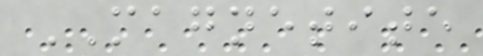MAGNETITE
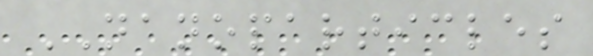NANOPARTICLES
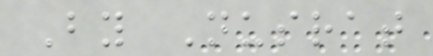By Nusrat
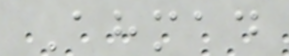Ahmad
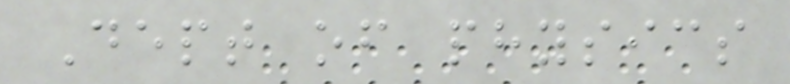Dept of physics
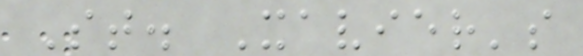St. Xavier's
